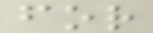for
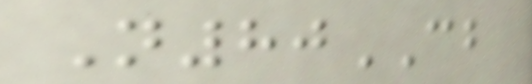N80CB
